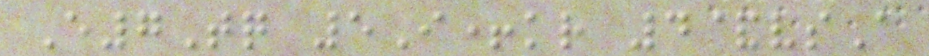E7Tq 5I+kr 4&vsA
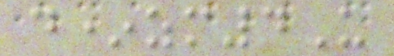d*zm4U
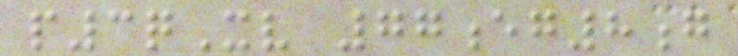p3qXv 77eg8g
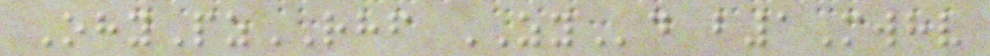OhyPzRHF ZYd b1Mwhv
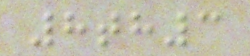8th3
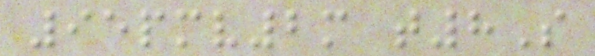95pmv2m t8S
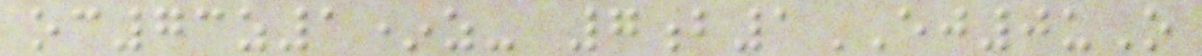oc73z1*z- 7b1EJ0uO
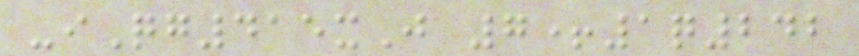-iQg415xJ 7+1q242
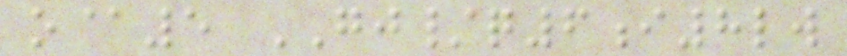o@5 GJ/q6i8lw
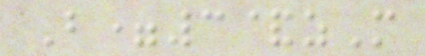B=3&zM
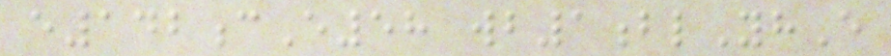e142cE58 wb1blYhE
